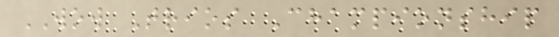WOW Trios Championship
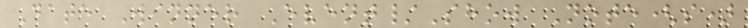Date Winner Event/Show Note(s)
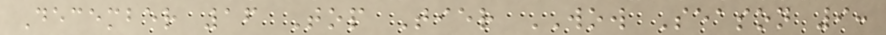December 16 Top Tier WOW Season 9:
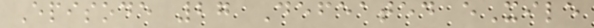Episode 27 Defeated eXile
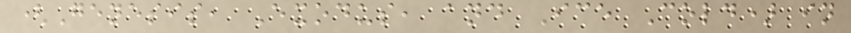(Genesis, Exodus, and Ice Cold) in
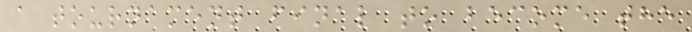a tournament final to become the
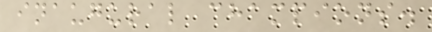inaugural champions.
